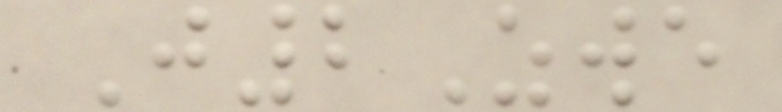J2Zwe
